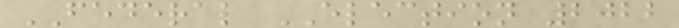FEDERAL ELECTION 2022
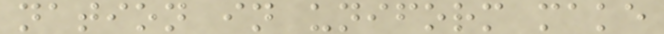nation in uniform make
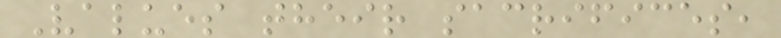Values their sacrifices,
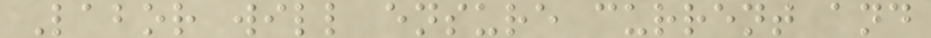Labor will ensure current and
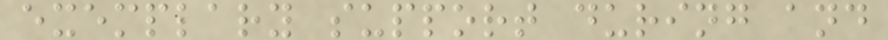exemplary support during and
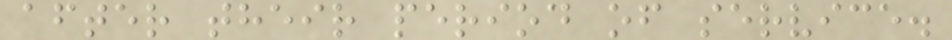after their period of service.
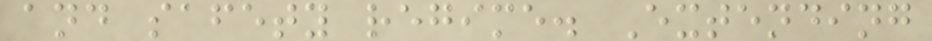and safety regime. Extending
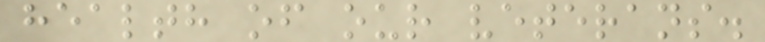health of our veterans.
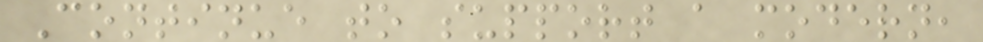Continue to support a modern,
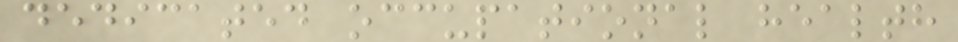dedicated occupational health
